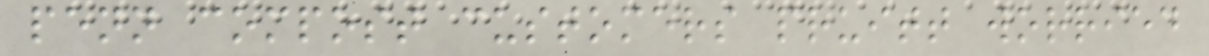penn compost customers pruitt worried
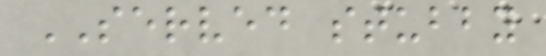SERVED stubby
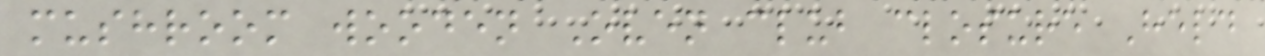mushroom wooden Oven club closure Held
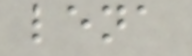lena
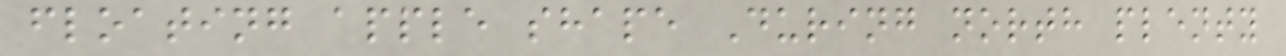floating apple shape During north plenty
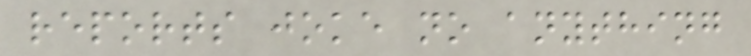reports joke no anything
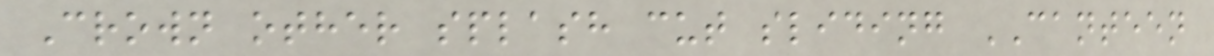Crown other splash cut sliding CANTEEN
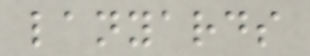lanyards
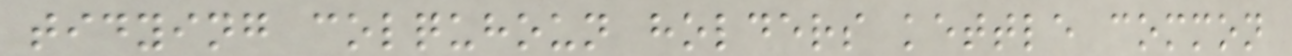tidying colquhoun holders kettle common
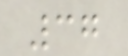37
